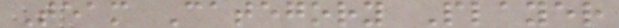Team Category Player
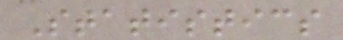Statistics
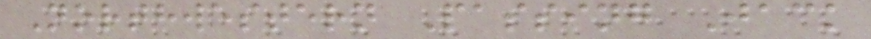Northwestern Passing Jack
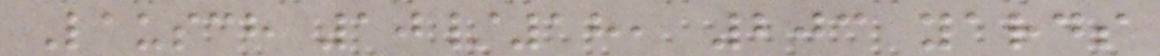Lausch 10/18, 203 yards
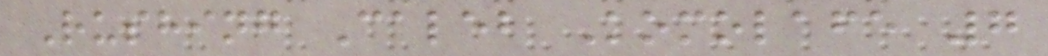Rushing Caleb Komolafe 7
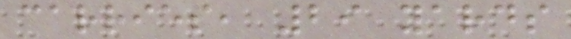carries, 29 yards
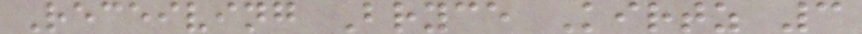Receiving Bryce Kirtz 3
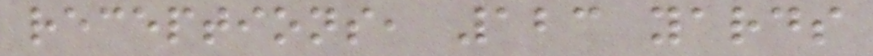receptions, 123 yards
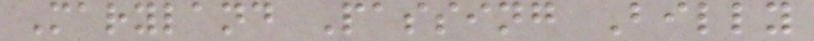Maryland Passing Billy
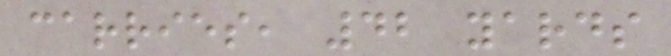carries, 42 yards
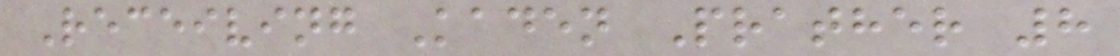Receiving Kaden Prather 8
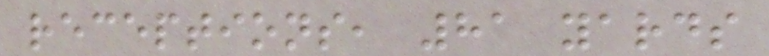receptions, 81 yards
